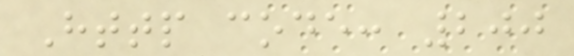Http code: 200
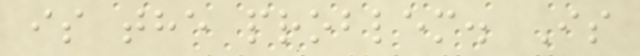is the problem. Is
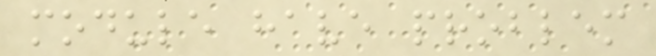module have problem
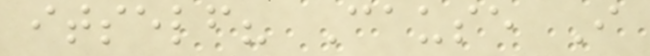itself? Cause I
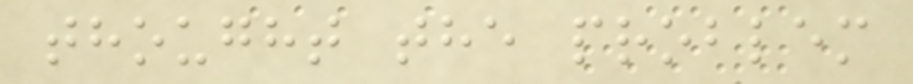thought the problem
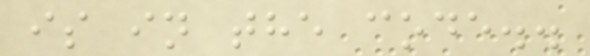is in the code..
